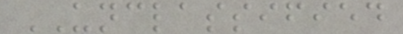UNCLASSIFIED
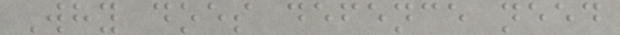Why does defence need
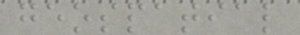geospatial
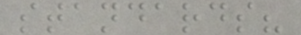standards?
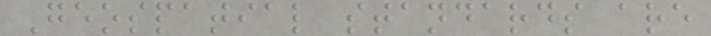Geospatial standards are
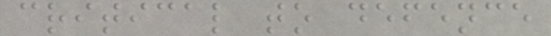critical to defence
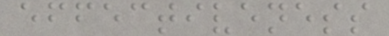effectiveness
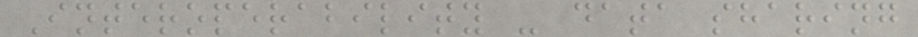Interoperability - data sharing
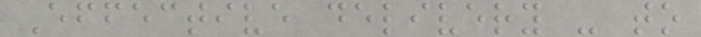Effective delivery - to
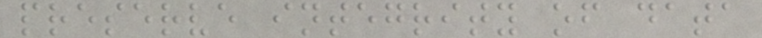preserve integrity of data
